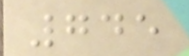745
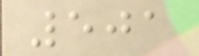501
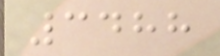3488
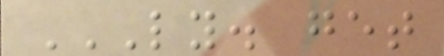LY. GET
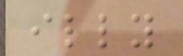illy
